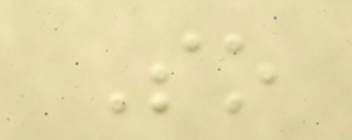So
